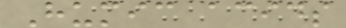Humic acids
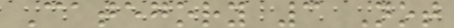Category 3 Not
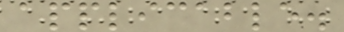applicable.
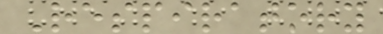Respiratory
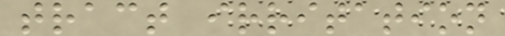tract irritation
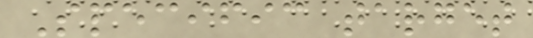Specific target
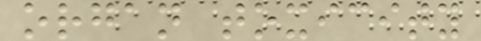organ toxicity
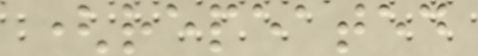(repeated
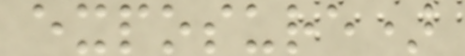exposure)
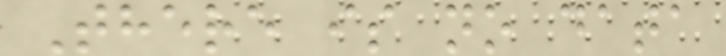There is no data
